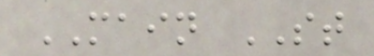MAIN ST
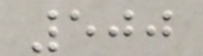500
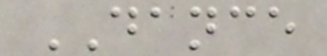DANCE
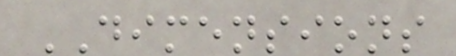DIMENSIONS
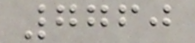7760
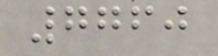7760
